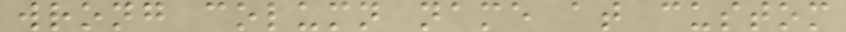wrong column name at custom
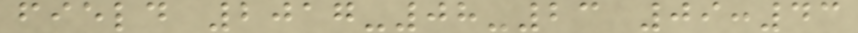field 2017-08-23 09:43
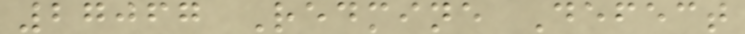27067 Redmine Defect
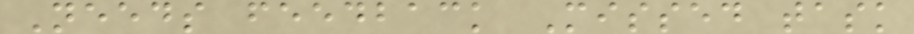Needs feedback Missed task
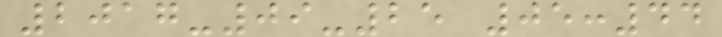2017-09-25 05:44
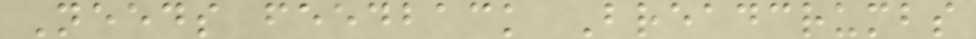Needs feedback Breadcrumbs
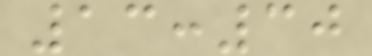13:30
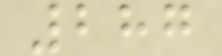287
